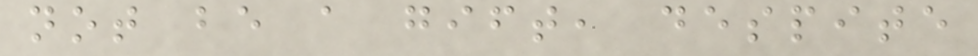not be a gift, despite
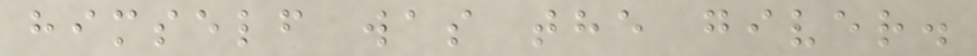himself was the giver.
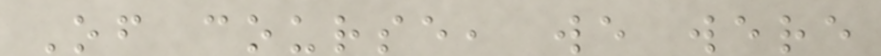Of course, we were
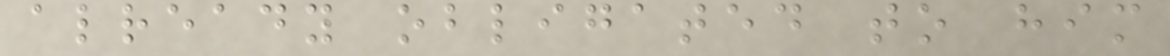already obligated to him
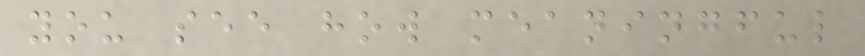you see how meaningful
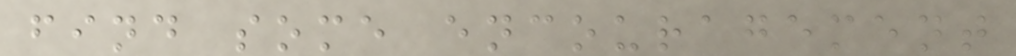find some encouragement
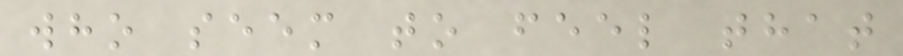who seem to feel that
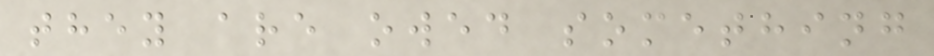they are owed something
